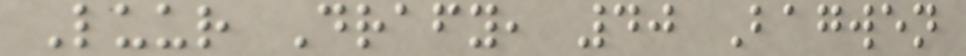Luur Drafy, 40 Bagwen
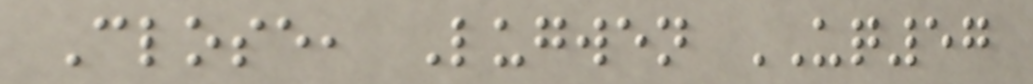Close, Lugwen UQ57
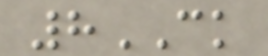8CK
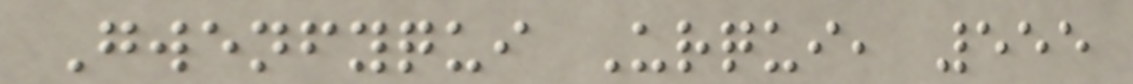Gwenfyqui Urqui, 555
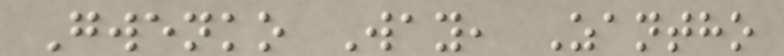Gwenko Way, Zantho
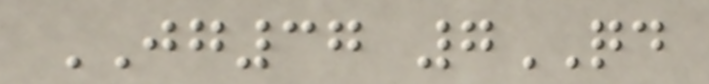JG37 7QD
